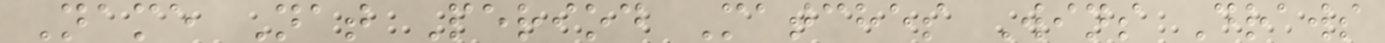Name Nat Period Matches Wins Draws
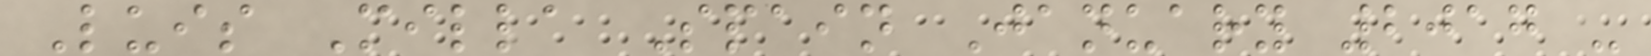Luis Milla Spain January 2017 -
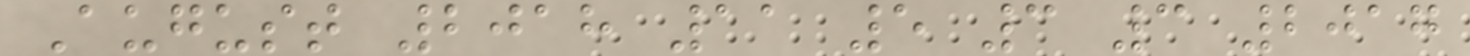August 2018 11 5 3 3 2017
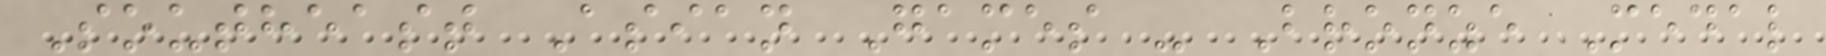Southeast Asian Games - Bronze Medal
